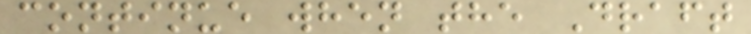continue when the Draft
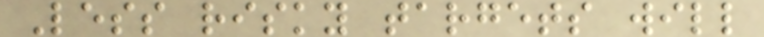Less risky targets will
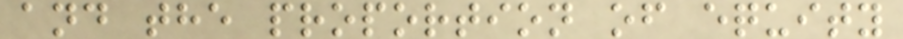and the proportion of equity
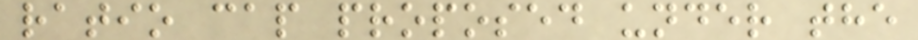ratio cap proposed under the
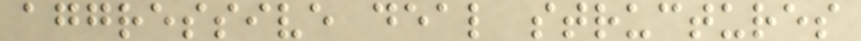aggressive deal structures
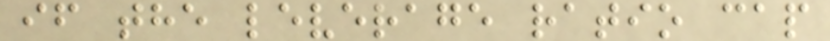if the leverage ratio cap
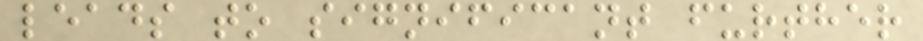leads to significant further
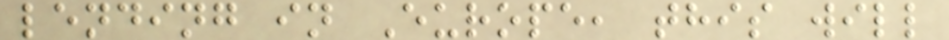lending in Europe, this will
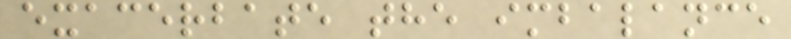exacerbate the imbalance
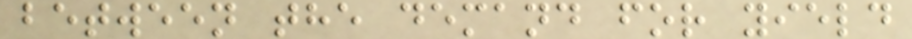between the demand for yield
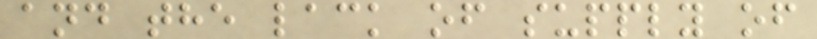and the lack of supply of
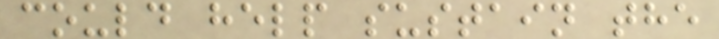could help sustain the
